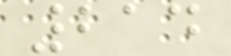214
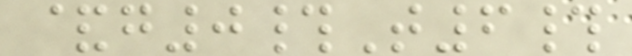&g0#T6#
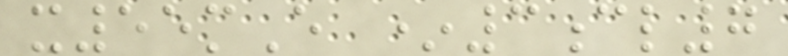x55mE *3cl7
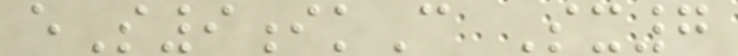eS9ikC Sx7
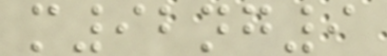m92ng9
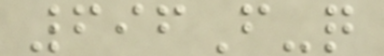696F-q
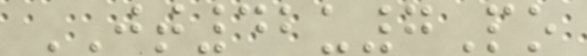JT42u7Po
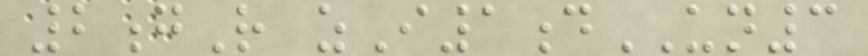2gR zI1dUN3
